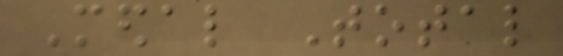Medal Total
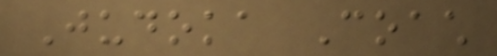Judoka Coach
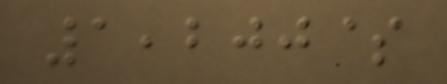1,200$
